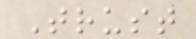Trust
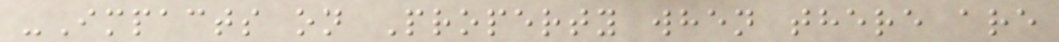-Impacts on Property when there are
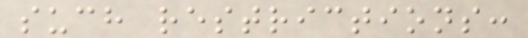such restrictions:
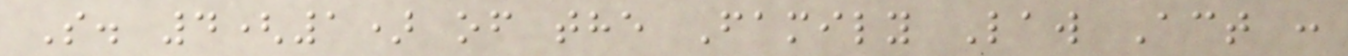S. 4(1) of the Family Law Act :
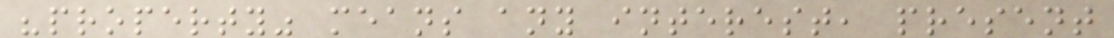"property" means any interest, present
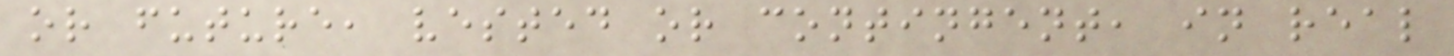or future, vested or contingent, in real
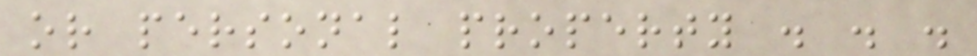or personal property . . .
